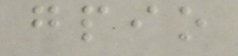gpio
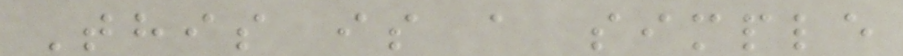This is a simple
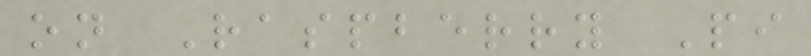on Raspberry Pi
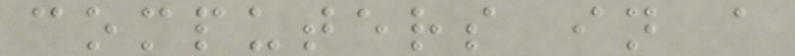computers in a
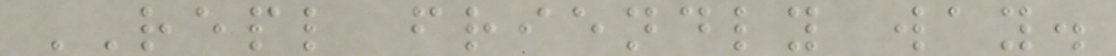REPL friendly way.
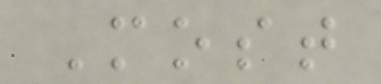Most
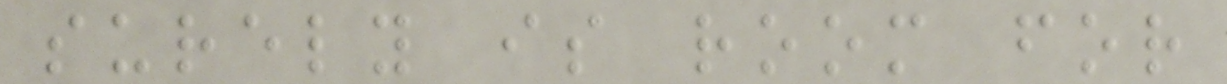surely is room for
